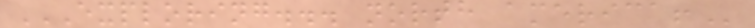EXPLORING... NORTH AMERICA!
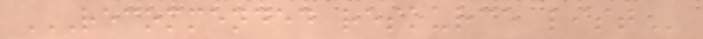RECOMMENDED RESOURCE LIST
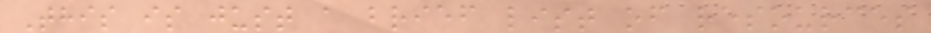This is just a brief list of resources
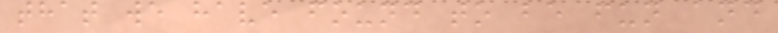that we have found to be fun and
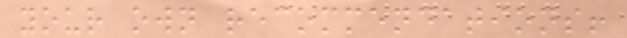your own recommendations!
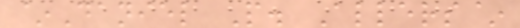~Daniel P. Allers~
